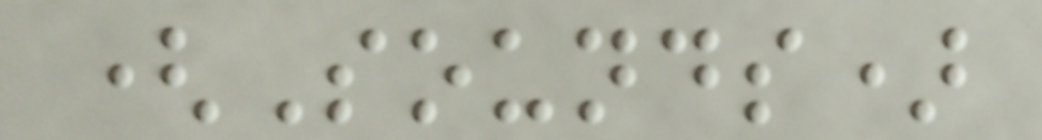(Sounds)
